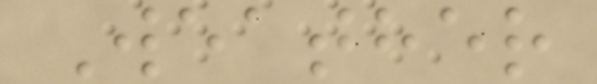Weather
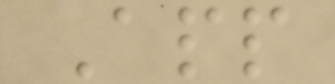App
